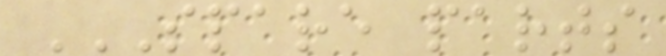SPARE PARTS
